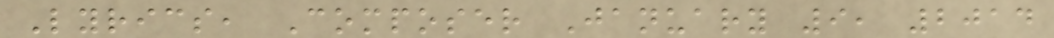Lyrics, Composer January 9, 2014
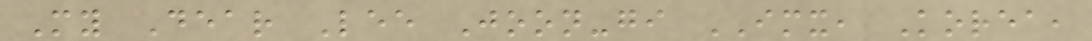My Dear Lee Joon-gi IMX, Korea,
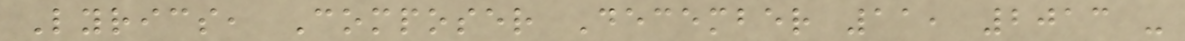Lyrics, Composer December 11, 2013 -
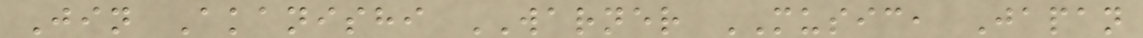Jin Akanishi WARNER MUSIC, Japan
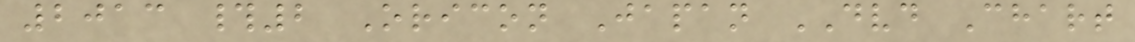2013 #2 Oricon Japan DVD Chart
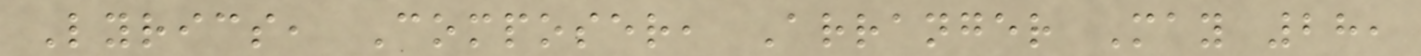Lyrics, Composer, Arranger May 28,
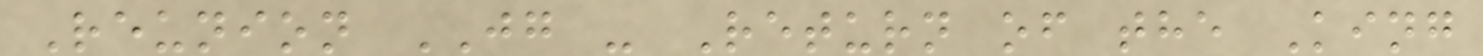Reunion JG - Return of the King
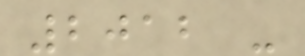2012 -
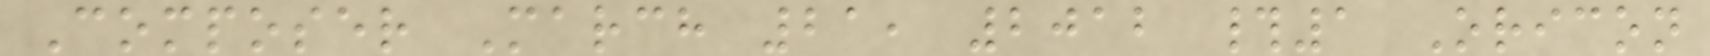Composer March 21, 2012 #1 Oricon
